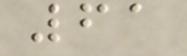61
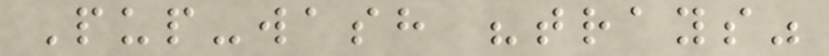Pup-wash "trays"
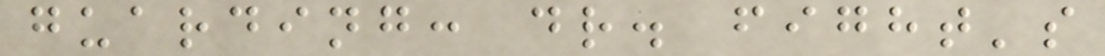guarding: dr. fight's
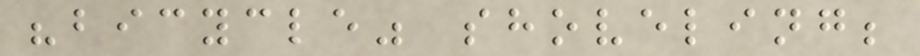"bicycle" shoveling;
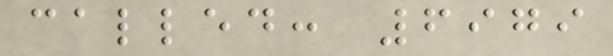called: 6979
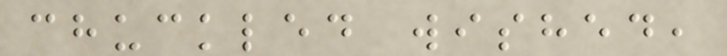chuckled wished,
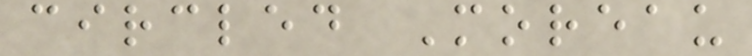circled Moreau
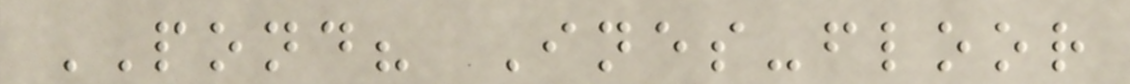POND? Ines-floor
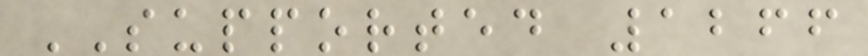SUPPORTED 1266
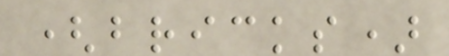(bricks)
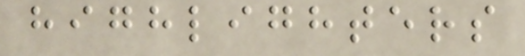highlighters
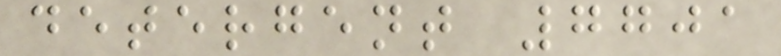detergent 7701
